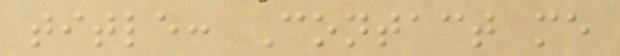title: Contact me
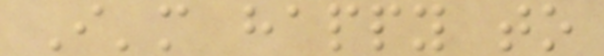I'm happy to
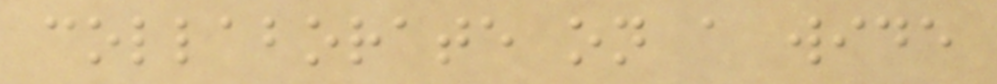collaborate on a wide
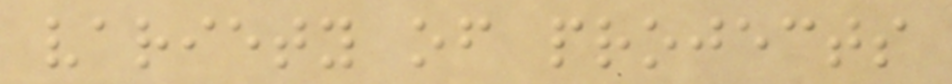variety of projects
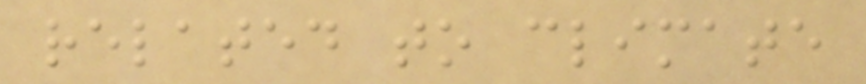related to climate
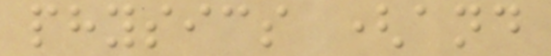physics (and
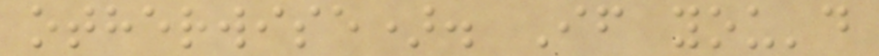otherwise). If you'd
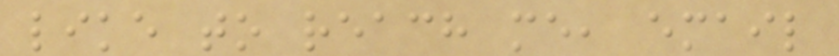like to reach me, email
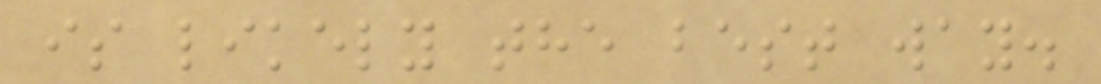is likely the best way.
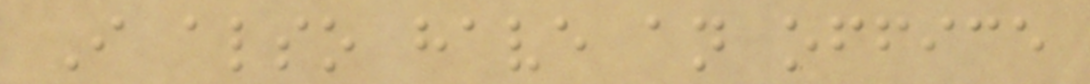I also have an office
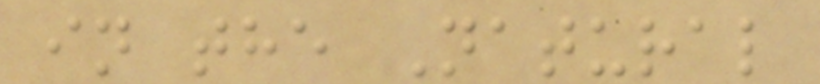in the Natural
